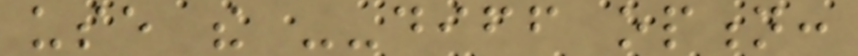use the --diff option:
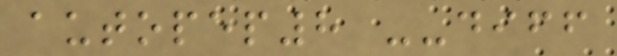autopep8 --diff
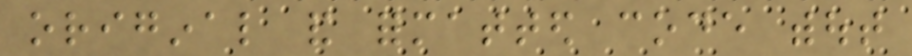original and formatted code without
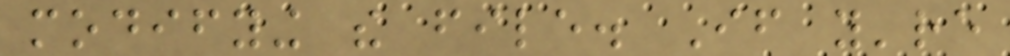modifying the file. If you're
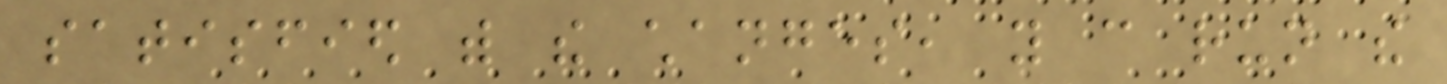satisfied with the changes, you can run the
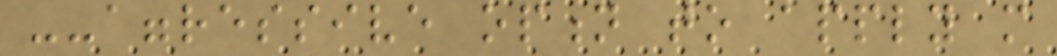--aggressive option to apply more
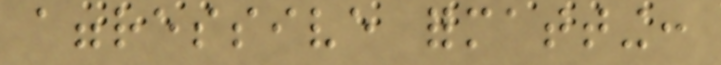aggressive formatting:
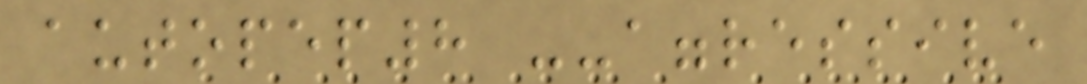autopep8 --aggressive
